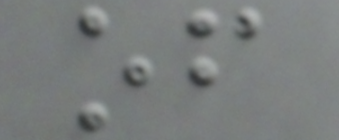of
